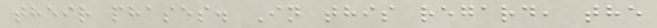their phases. In this regard, the
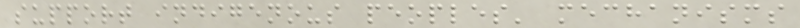support indigenous peoples' mechanisms
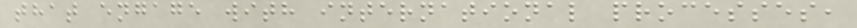that engage with international processes,
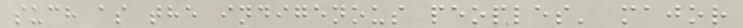such as the indigenous peoples' major
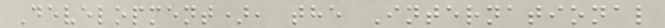Development), the International
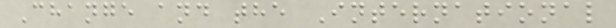Change and the International
